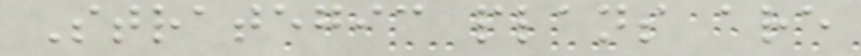Strategic plans are
